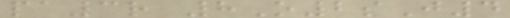pa3r 8O2sJ4
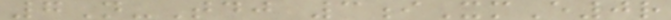7N-Tdj 3iXmE0r
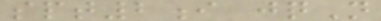spt2i jqN
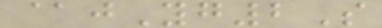@jYg2S
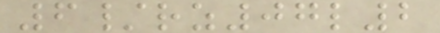6/rz07l2
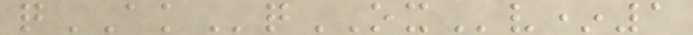qAKqOXv*1
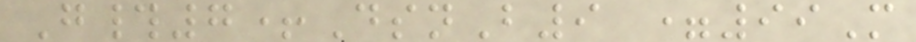G#7+DsnB9 =99M
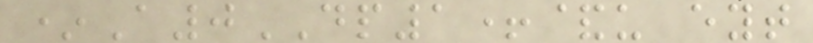*A0DP1+&u eyt
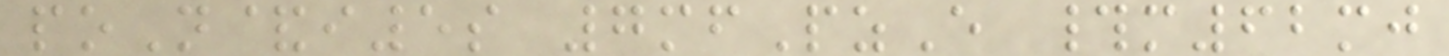poN&i5s 7mfPzE #m62mj
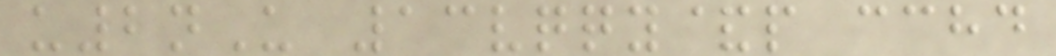u2nU 13vqqy&p cchd
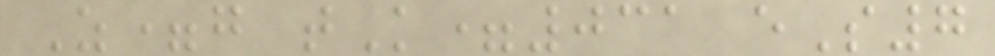Z=g tK=031 eS7
